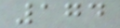174
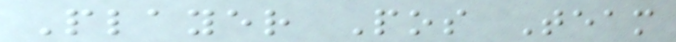Player Pos Team
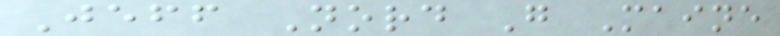Jeff Nord G Maine
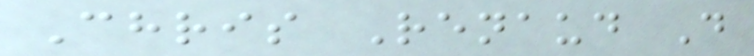Chris Renaud D
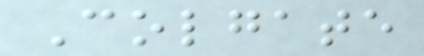Colgate
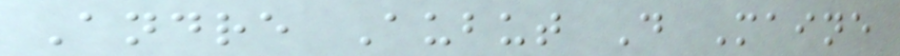Andre Aubut D Maine
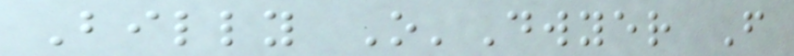Billy O'Dwyer F
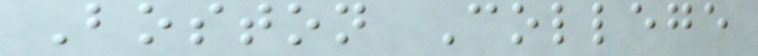Boston College
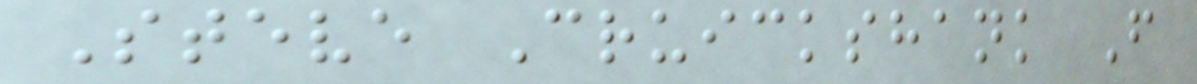Steve Cruickshank F
